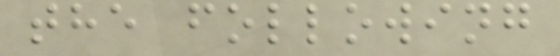the following
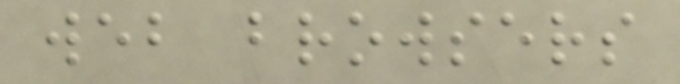web browsers
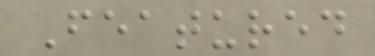Featured
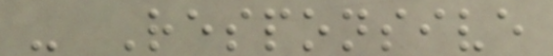- Responsive
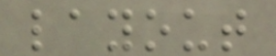layout
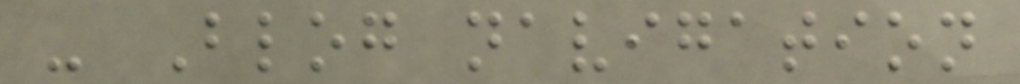- Blog navigation
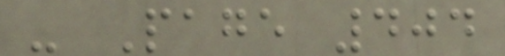- Page 404
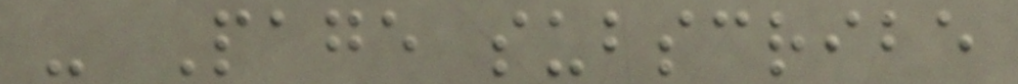- Page subscribe
